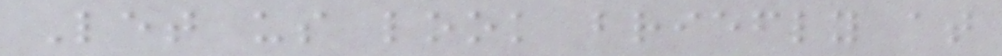Let us look briefly at
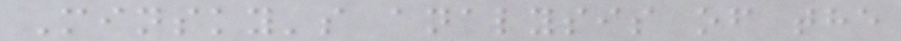Minsky's analysis of the
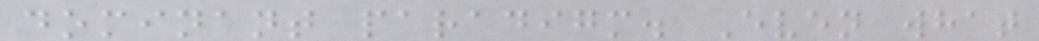dominant paradigm. Even what
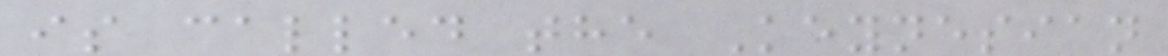is called the Keynesian
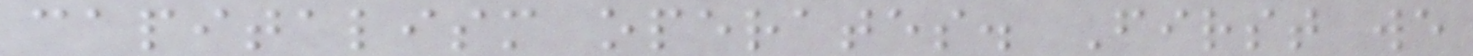capitalism operates. First we
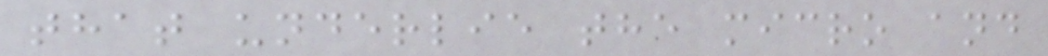that underlie the micro and
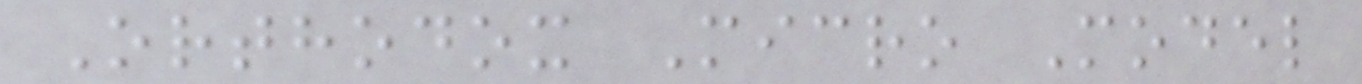Orthodox Micro Model
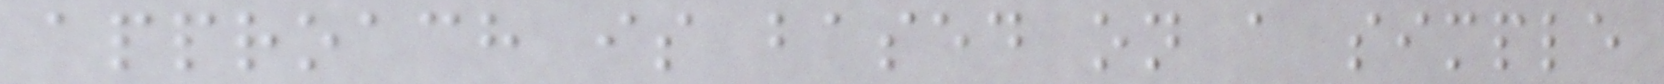approach is based on a simple
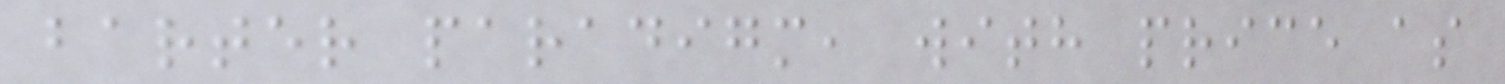barter paradigm, with price as
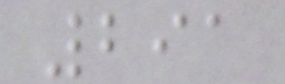291
